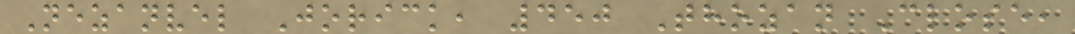Nezanvel Jorick, 450 Thozan Close,
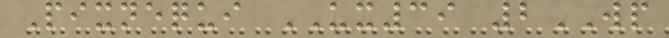Pixnequi UX39 2WP
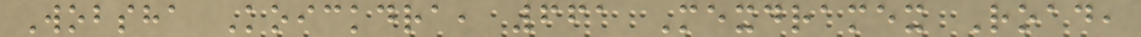Wobsha Koickdra, 661 Mexdramex Road,
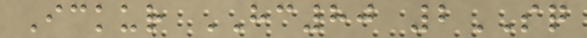Ickur HC80 2SQ
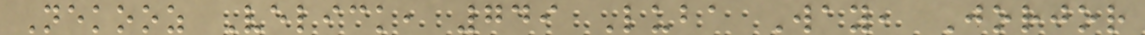Nekooz Velick, 749 Luba Way, Jorjor
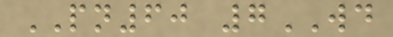PN60 7WD
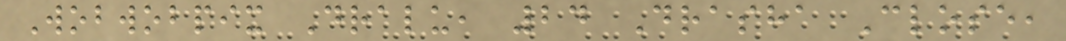Wobwobpix Dralu, 24 Drasha Close,
